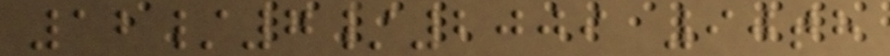12/7/2009 90th
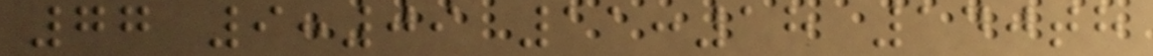77 9:09 11:18 140th
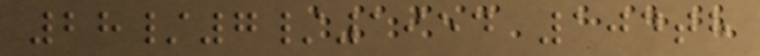28/7/1954 104th
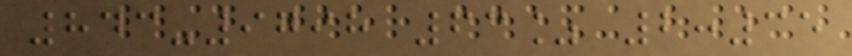843-9798 63% 2:35
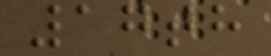17th
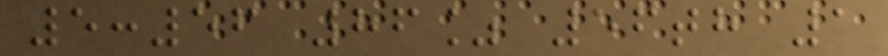5:56 86% 56th 1
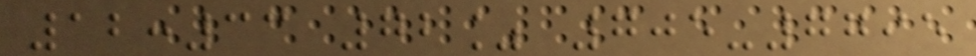12:33 72% 705-7795
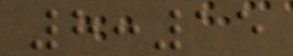8:15
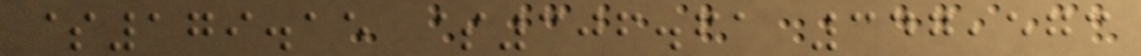$179.15 $306.61 347,573
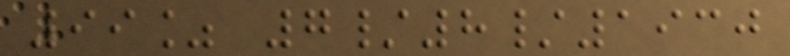99% 7/8/1930
